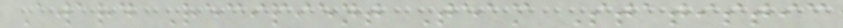Award Recipient Team Statistic
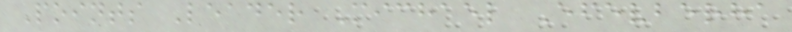Points Leader Michael Efevberha
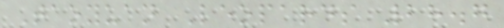Taoyuan Leopards 28.7
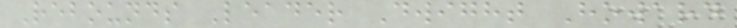Rebounds Leader Dwight Howard
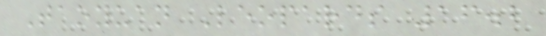Taoyuan Leopards 16.2
